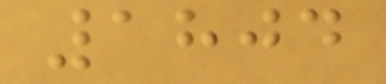1804
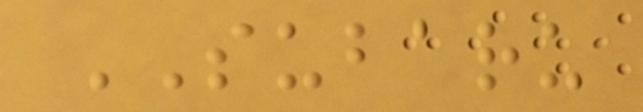SUBARU
